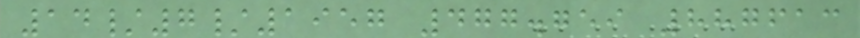14/7/1957 477.759 887613
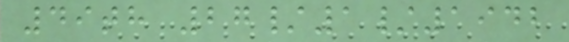49th 27/1/1942
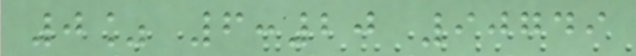0% 6:20 90749
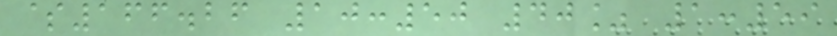$166.26 10:50 40% 1:59
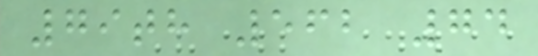79th 562 74
